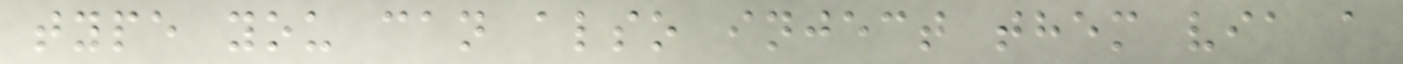type you can also inject them via a
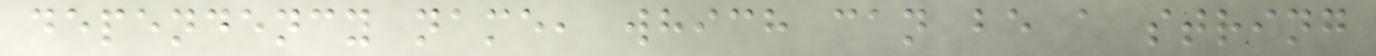dependency name, which can be a string
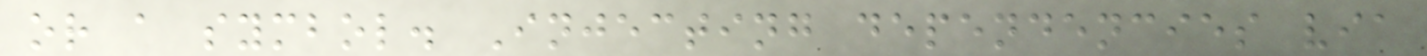or a symbol. Injecting dependencies via
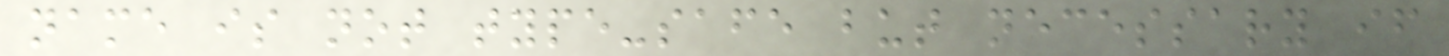name is not type-safe but necessary if
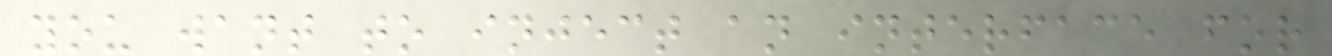you want to inject an interface for
